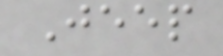Jeep
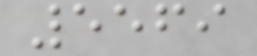5569
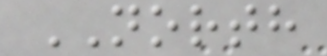NORTH
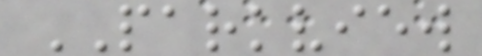PARKVIEW
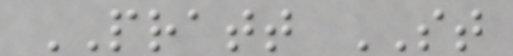PRATT ST
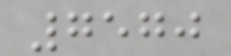7570
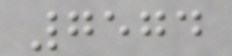7574
